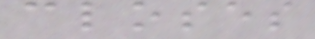closes
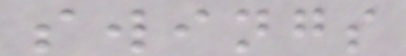swings
